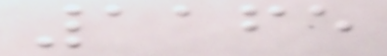1165
